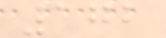172
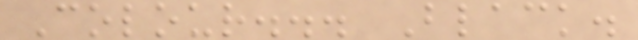Colour... Black.
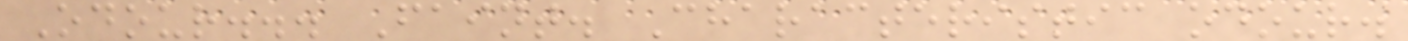Odour... Faint. Characteristic odour.
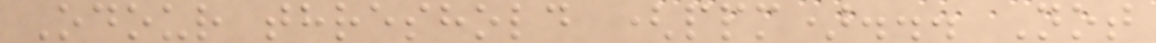Odour threshold (ppm)... Not
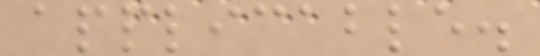applicable.
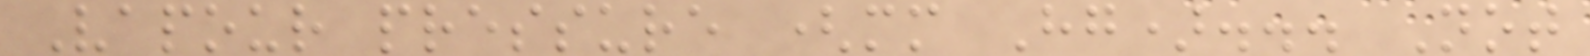Vapour pressure (mm Hg)... Not
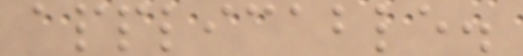applicable.
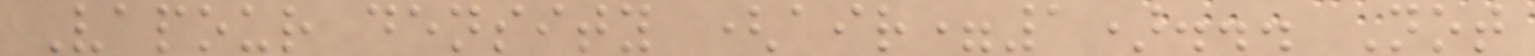Vapour density (air=1)... Not
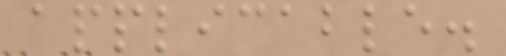applicable.
